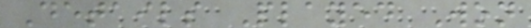Details Played Won
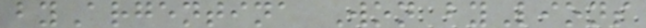byArgentina Won byLions
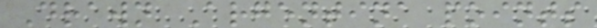Drawn Argentina points
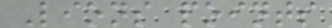Lions points
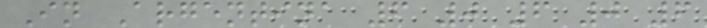In Argentina 6 0 6 0 6
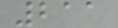211
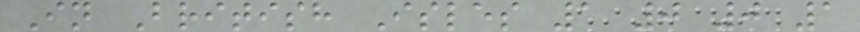In British Isles 1 0 0 1
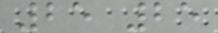25 25
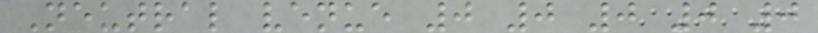Neutral venue 0 0 0 0 0
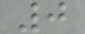0
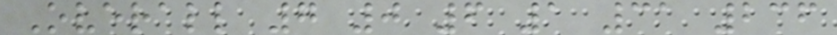Overall 7 0 6 1 31 236
